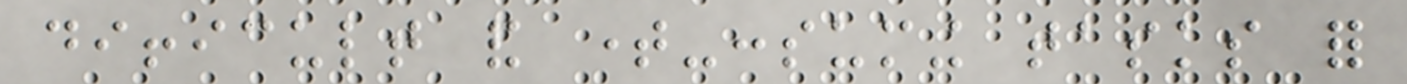difficult and time-consuming tasks for
